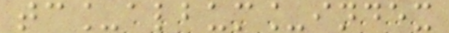tc_album_index
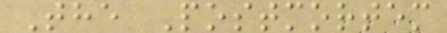The Postmortem
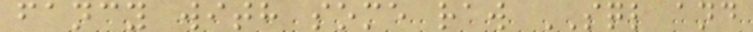fancy with some raw SQL and
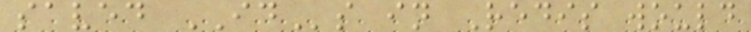saved IDs in Redis would
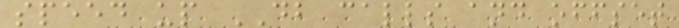speed up DB calls and offset
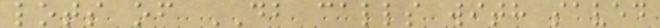lots of DB calls with saved
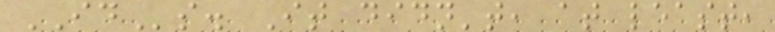IDs. It didn't, at least,
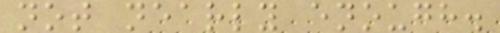not nearly enough.
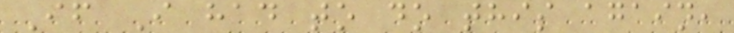If I had to do this again,
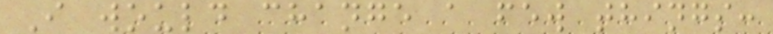I would change a few things:
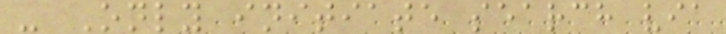- Only initiate search via
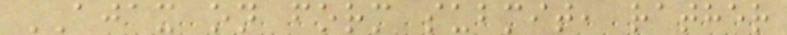AJAX on form submit, rather
